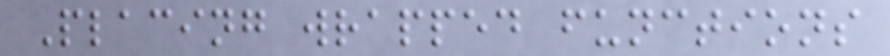Placing wrapped functions
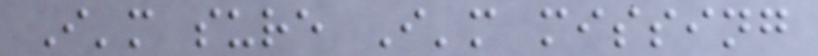I'm sure I'm missing
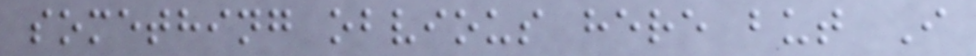something obvious here but I
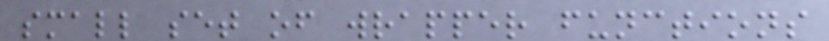small set of wrapper functions
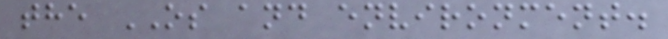the OS and environment.
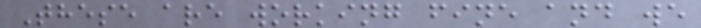These are working fine and we
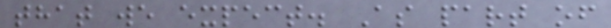that we expect. As part of
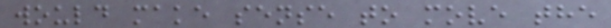would make sense to move the
